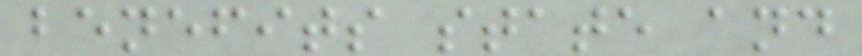benefits state and
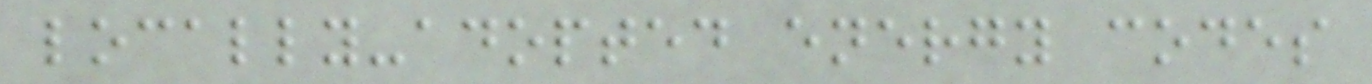locally-adopted energy codes
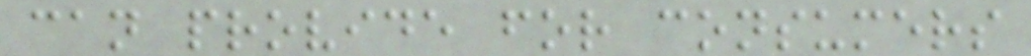can provide for consumers
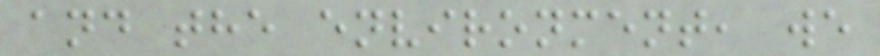and the environment, we
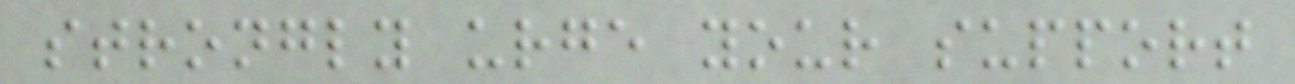strongly urge your support
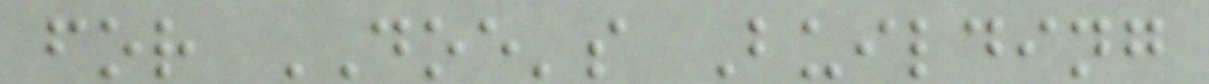for DOE's Building
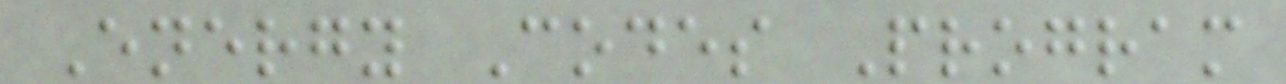Energy Codes Program
